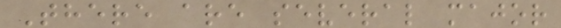There are several major
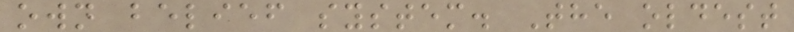own belief system. The oldest
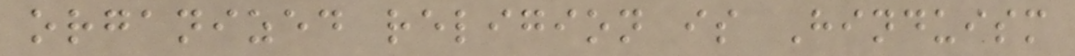organized religion is Hinduism
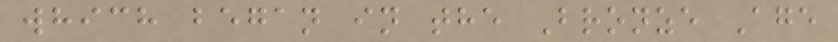which began in the Bronze Age
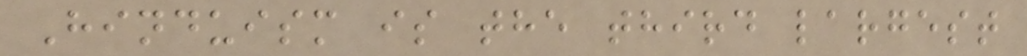Hinduism is the third largest
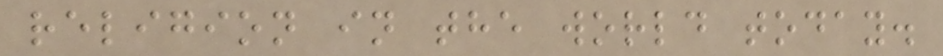religion in the world today.
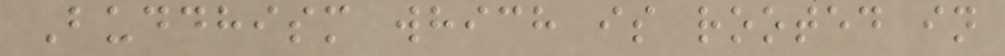Buddhism which is rooted in
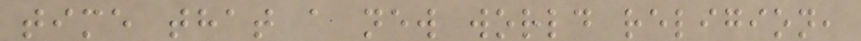time that a new world religion,
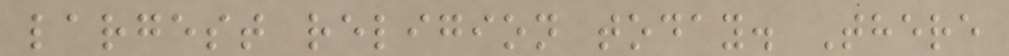largest religion today. There
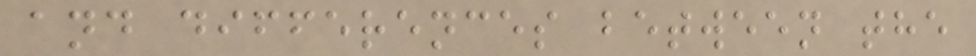and differences between the
